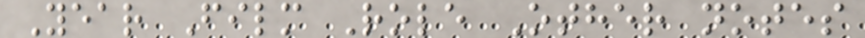Year Film Role Other notes
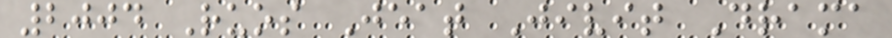2004 Ruos Jeat Jivit Drama
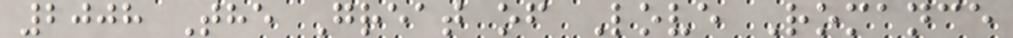2008 The Great of Love Romance
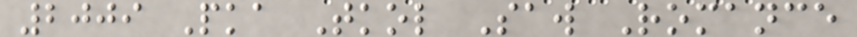2009 Pka Tkol Saw Romance
